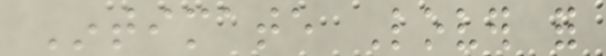Intimate Lover for
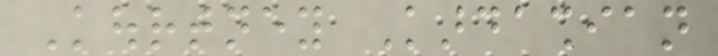Kourtney Kardashian
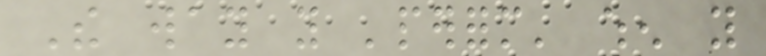The way you 'perform' when you
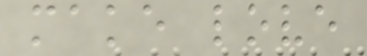make love
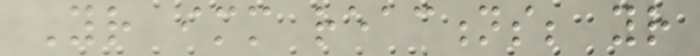Your immediate reactions; your
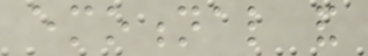emotional and
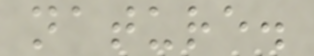nature.
